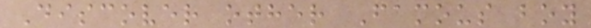Discover other Famous boy
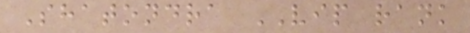Shatondra VIP rank
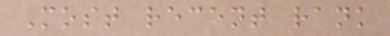Most recent rank
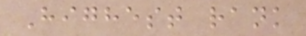Highest rank
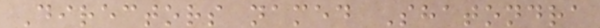Directors named Shatondra
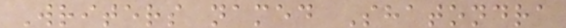Writers named Shatondra
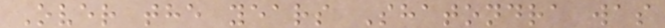Over the years Shatondra was
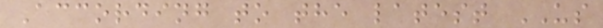According to the latest US
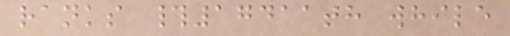ranks #17411th while
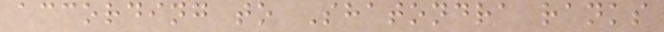according to Shatondra ranks
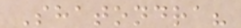Shatondra?
